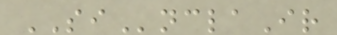SInclaIr
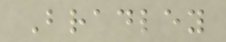Bradley
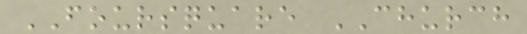FOURSQUARE CHURCH
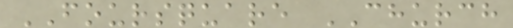FOURSQUARE CHURCH
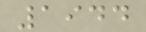1944
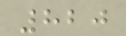820
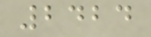2424
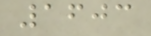1603
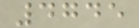4745
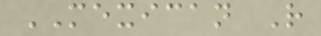MEXICAN R
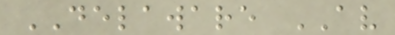DELAWARE AV
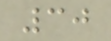30
